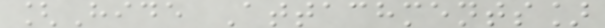[Hide Attachments]
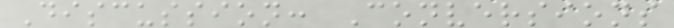Discussion: Conversions
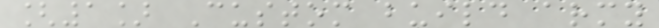[1] Custom build army
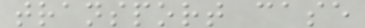transport case
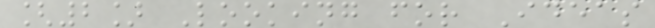[2] Looking for Ideas
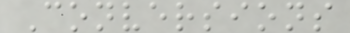Conversions
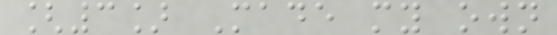[3] Made my own
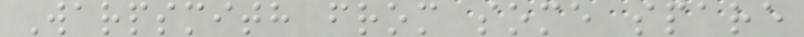Warpsmith from some spare
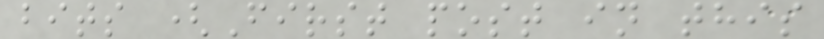bits (First post in this
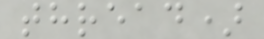thread)
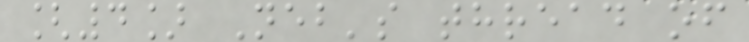[4] Neb's thread of
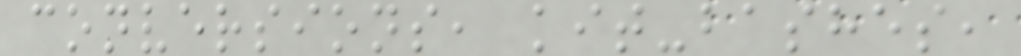conversions, kit-bashes,
